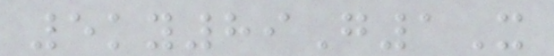5ky89G1X
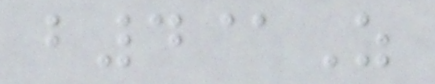b4@Z
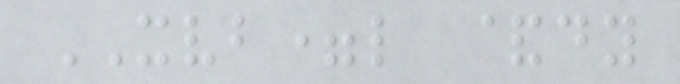XVB=l &dy
